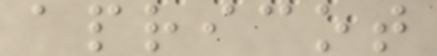apricot
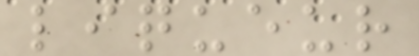liqueur
